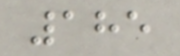185
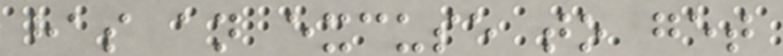has an excuse to get
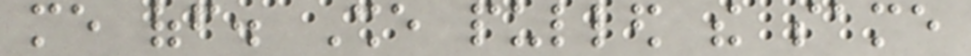me off. She pulled the same
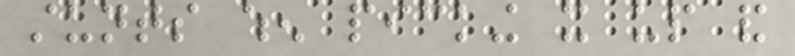stunts when picking it up and
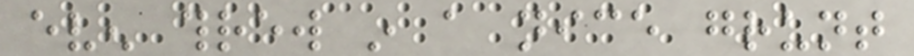even threw in a nice grunt
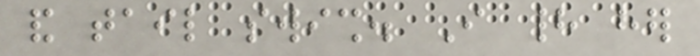and tail swish. I had her
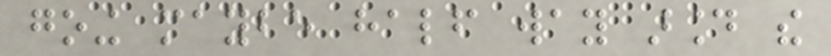going maybe half way around the
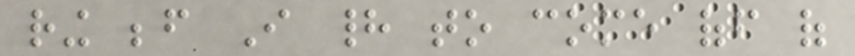ring before I had to come off of
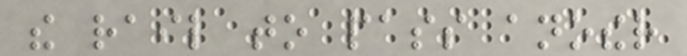the rail to pass another
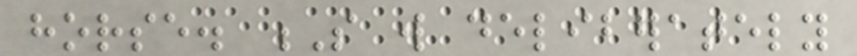horse. S will deliberately
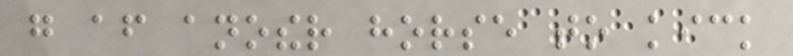go after another horse to kick
